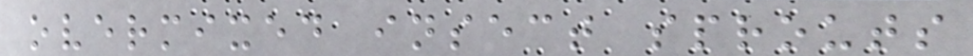overmixed insect sprouts
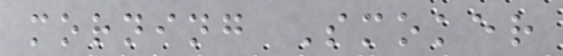morning Smoker
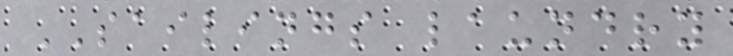SAILINGS laundry
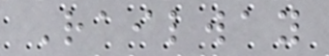Railway
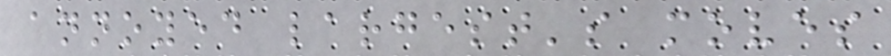annoyed largest's moves
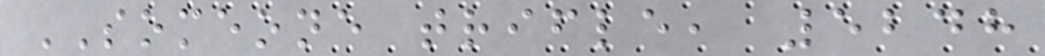SOMEONE trifle, 5248
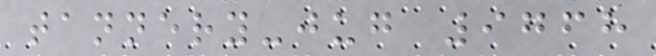tannery-jug 9768
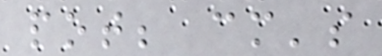pot; cm's
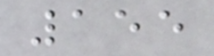155
